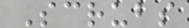Scrubs
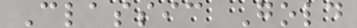Classic Gold
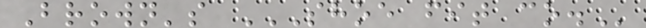Brown's SHOE FIT CO.
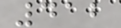412
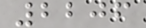2206
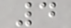4
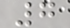7
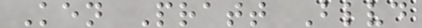Ken Pratt Blvd
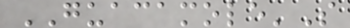GUACAMOLE'S
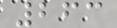263
